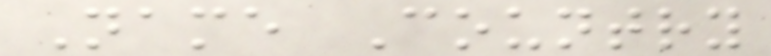Name Country
